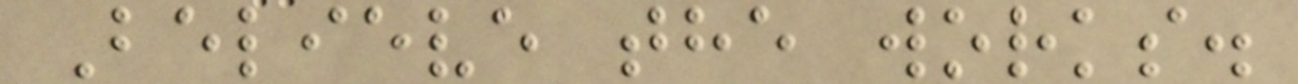Believe the works.
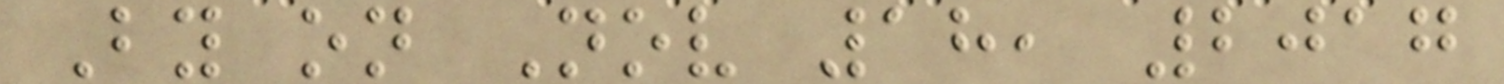By on Nov 18, 2017
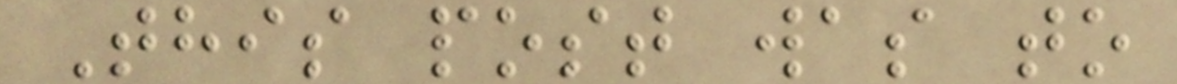This post was to
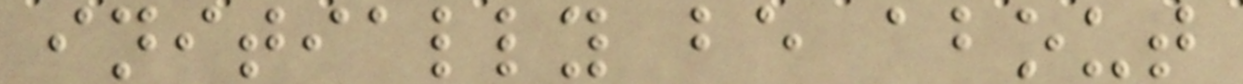initially be about
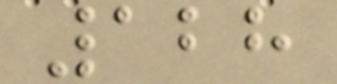128
